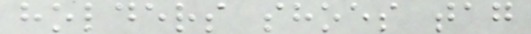holders shoes tag
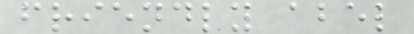friendly abel
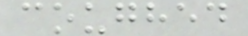coughed
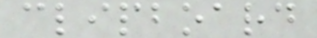clipboard
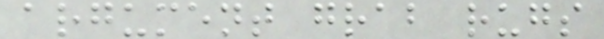argument grab rugs
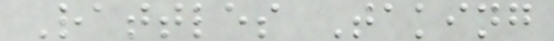Rattles Taking
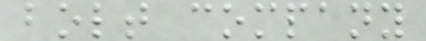bolt company
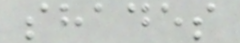shades
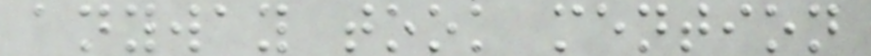anyway took mention
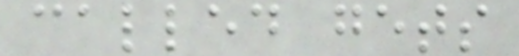called gets
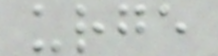urge
